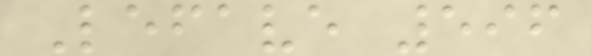Lefave 596
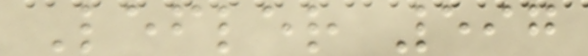Lefler 597
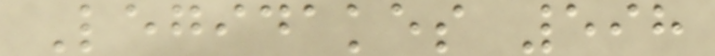Legidakes 598
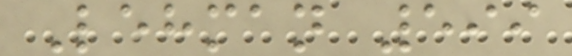Lehman 599
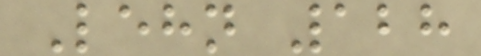Lehn 128
